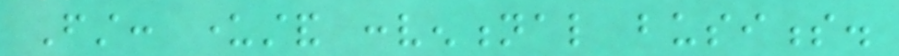First: understand conventional business.
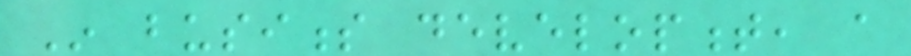In business development, a
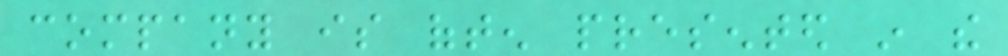company is often presented in the
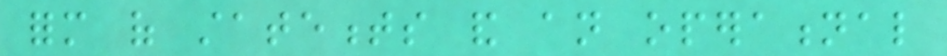form of statements and an operational
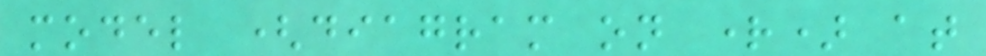model (diagram on right) at
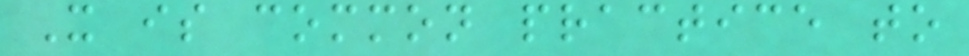It is common practice to
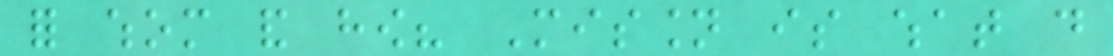for whom and how? Mission is what do
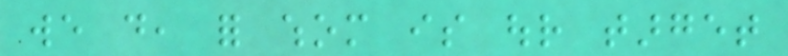we do, for whom is our target
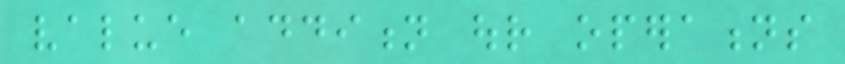value addition our operations
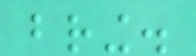bring.
